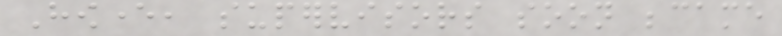However, supervisors soon became
